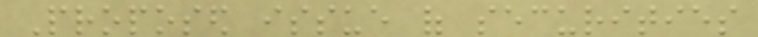Proposed issue of securities
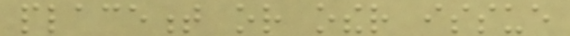placement or other issue
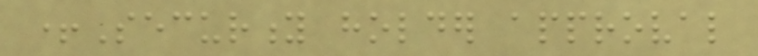+Security holder approval
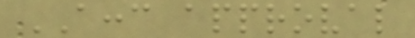ACCC approval
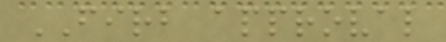FIRB approval
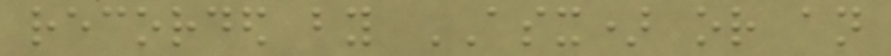recorded by ASX) or an
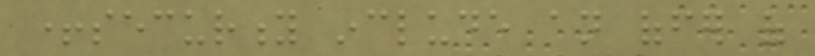+security include an offer of
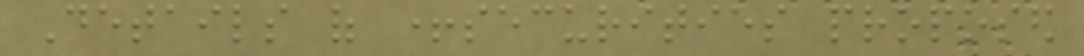Details of +securities proposed
